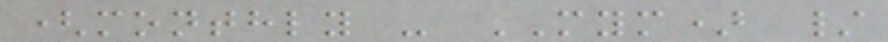(monthly - MYM) /
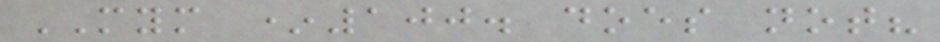MYM *100. does not?
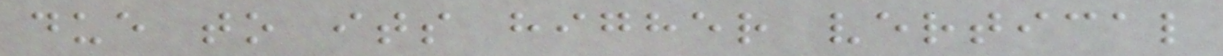due to its higher vertical
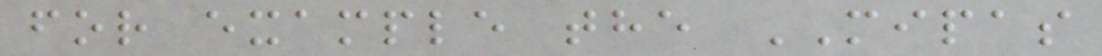for example the MIPAS
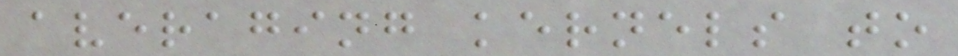averaging kernels to
